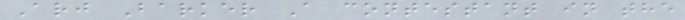Arj Barker A contestant in the
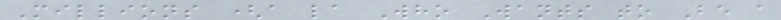Millions (a la Who Wants to Be a
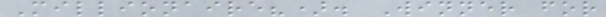Millionaire?). Winner for
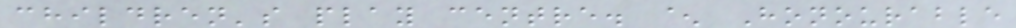children's play centre. ^ Honourable
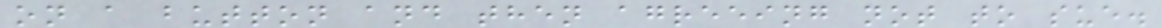on a button and then agreeing not to sue.
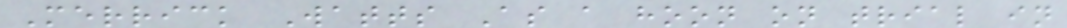Merrick Watts As a hoon on trial in
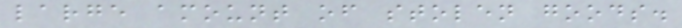large amount of stolen goods.
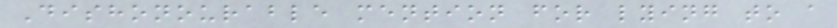Dishonourable mention for lying to a
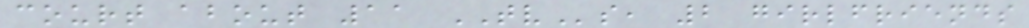court about 11 TVs, 2 girlfriends
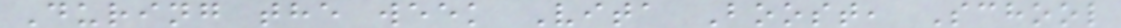During the week Vita Boost, School
